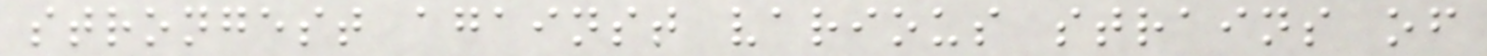strongest against various strains of
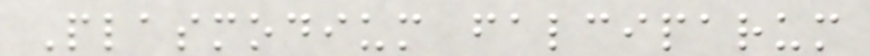Plasmodium falciparum
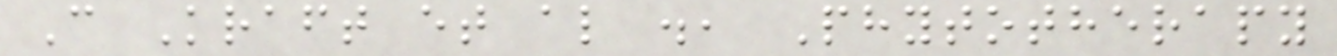C Kraft et al ., Phytotherapy
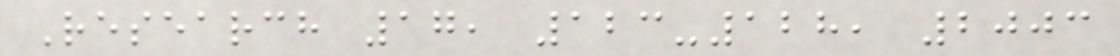Research 17, 123-128, 2003
